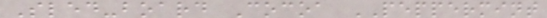Sled-board Cocoa PEPPERMINT
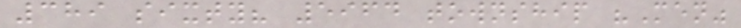389 sixty? 5964 township "Men"
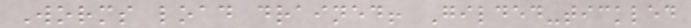Worms load drained! Gilded-tickled
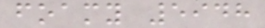foamy 5948
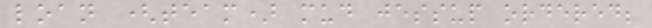loan (team) mud jessup ordered;
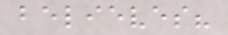believes?
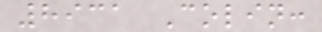8931 Colin:
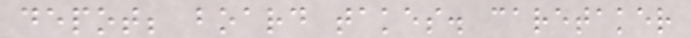depot; board takes. caretaker
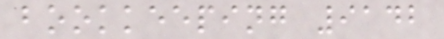bookkeeping 9142
